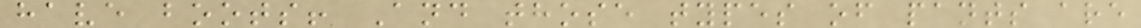have boots! And those types of pants are
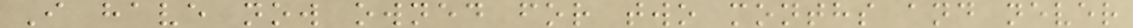I have now owned for two months and never
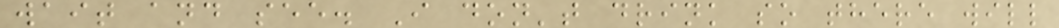wait and see. I don't drink so there will
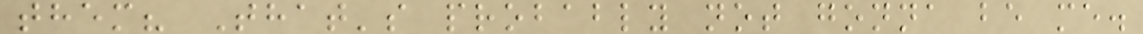them? That's probably not gonna be me.
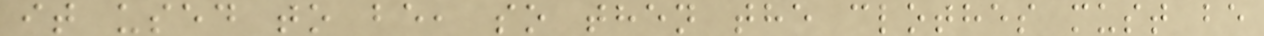it used to be, so then the clothes must be
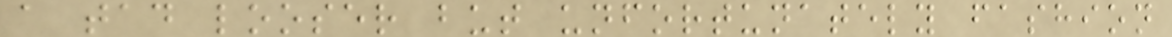a tad looser but unfortunately fashion
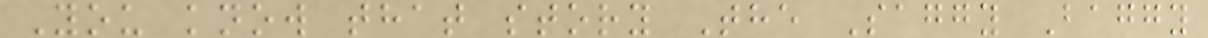You know that story The Saggy Baggy
